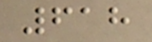618
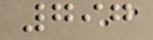797
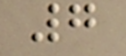7
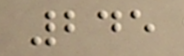245
